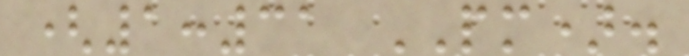(1:31 PM).
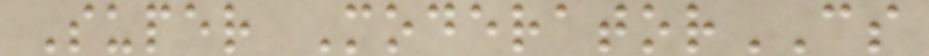Super ModeratorCS
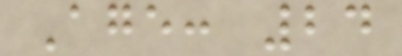Age: 24
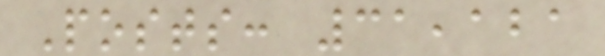Posts: 31,121
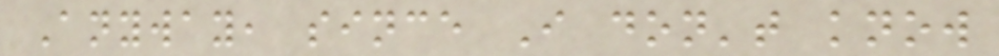Anyway, since I don't know
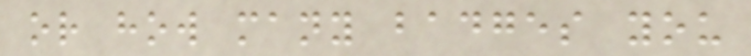or how many badges you
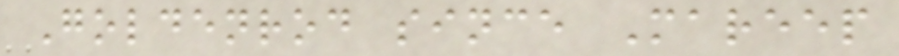Goldenrod since Mareep
